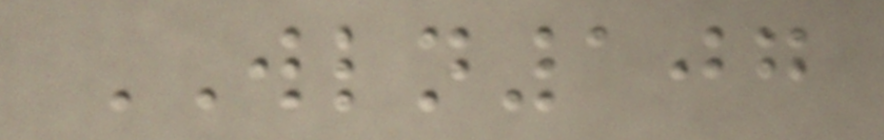WLN107
